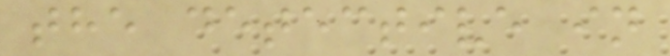the detective in
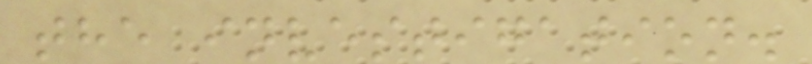the investigation.
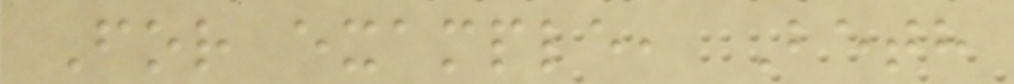For example, Beth
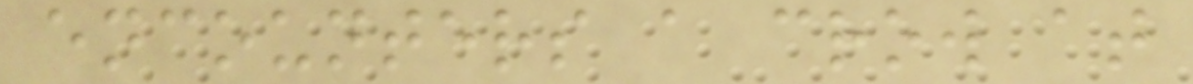encounters a crow at
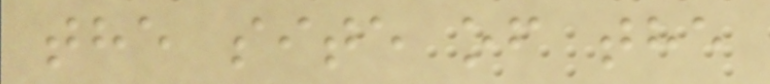the site of the
